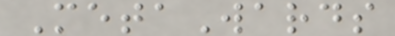MetaWards
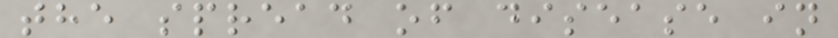the spread of disease in
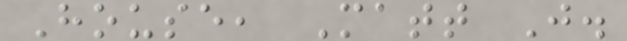House, Matt J.
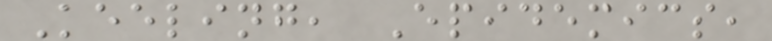Keeling, Epidemics,
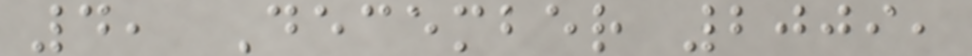4, December 2009,
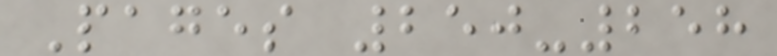Pages 250-258
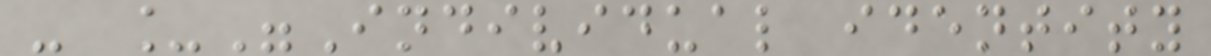- _"Individual identity
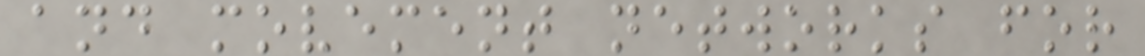and movement networks for
